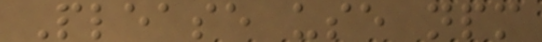Please use npm
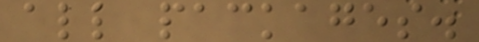all packages.
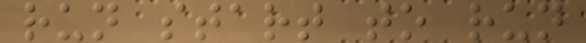run start to run
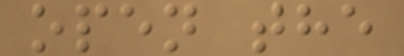open the
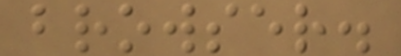browser.
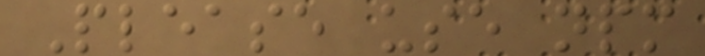Please use npm
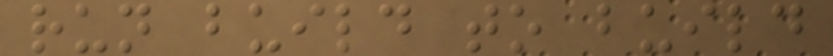run build to build
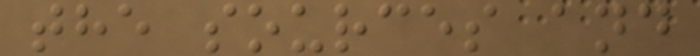the sources and
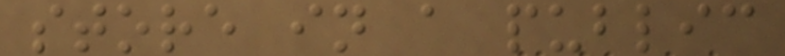store in a public
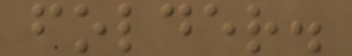folder.
